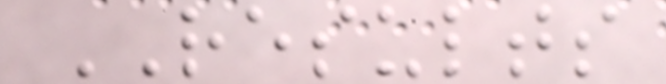RESULTS
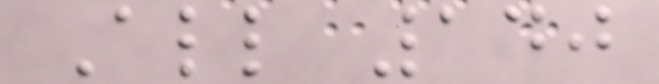All 140
